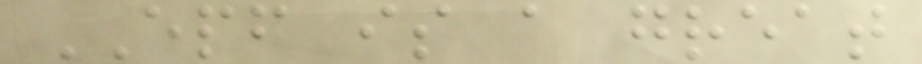EPF is a great
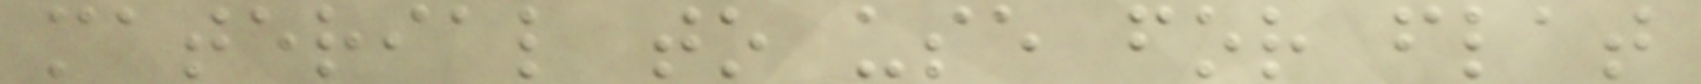material to use for flat
